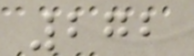272
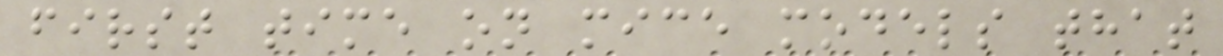first time on mice models that
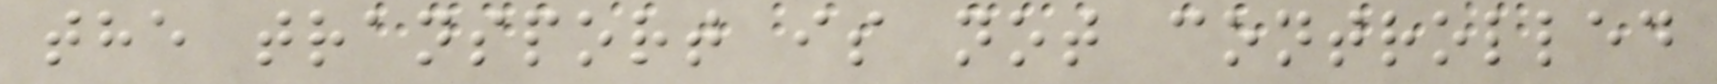the transport is not controlled
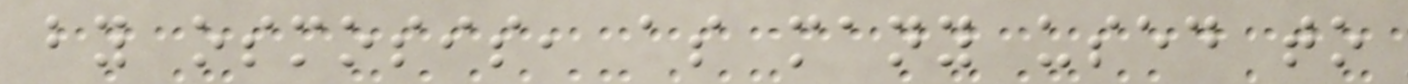by osmosis, as many used to
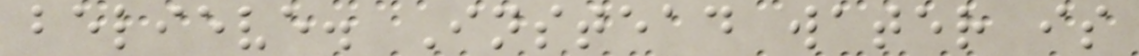believe. Instead water is
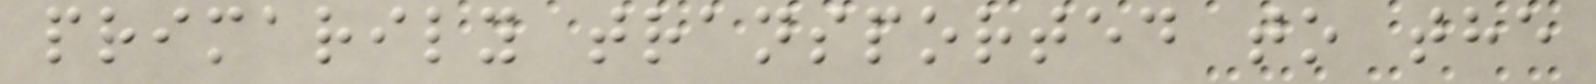primarily transported to the
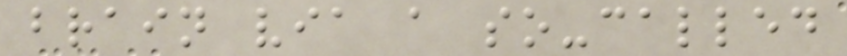brain via a so-called
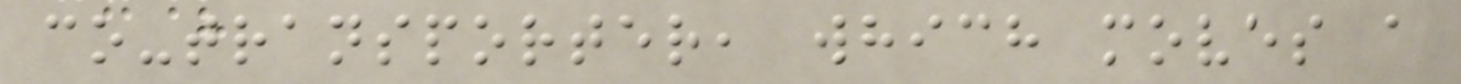co-transporter, which moves a
